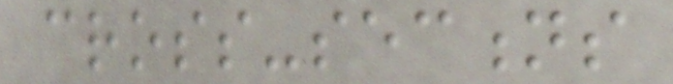cross-sections
